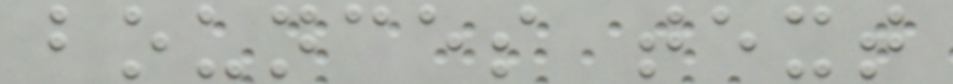bounces text
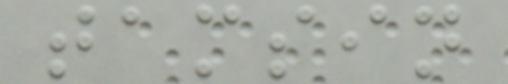tamsin
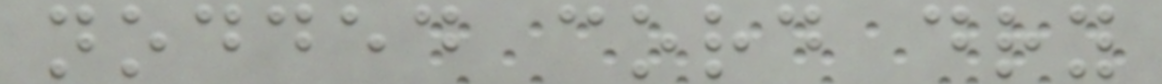nodded cord dry
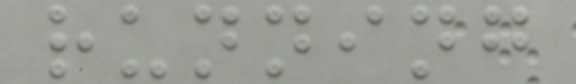running
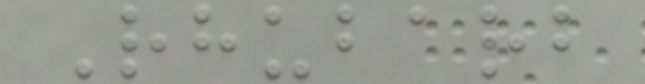Rhubarb
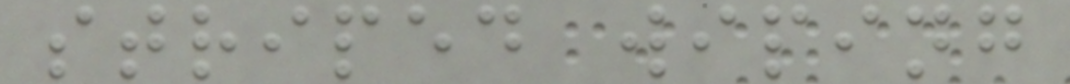striped wiping
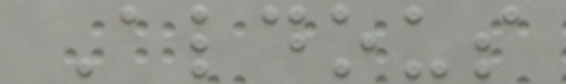Aldous
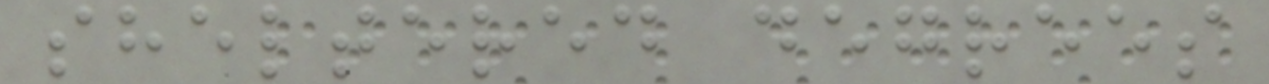sheltered degrees
